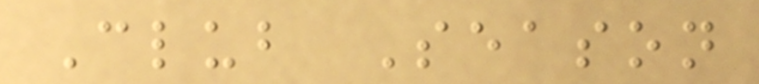Club Season
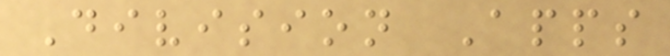Division Apps
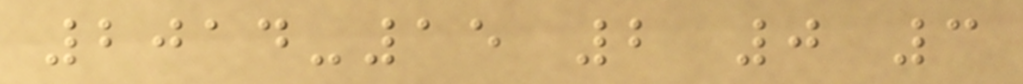2014-15 2 0 3
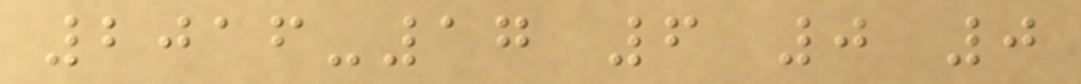2016-17 6 0 0
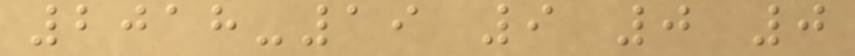2018-19 9 0 0
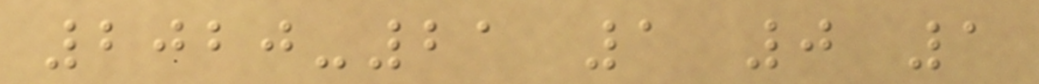2020-21 1 0 1
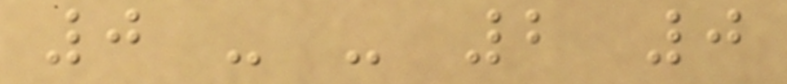0 - - 2 0
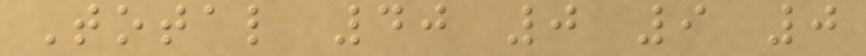Total 40 0 9 0
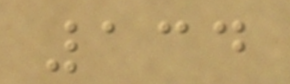134
